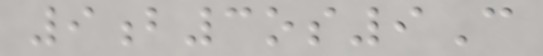9b3os9C
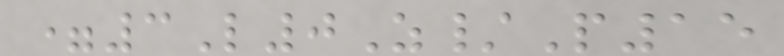=3L0Z/P15
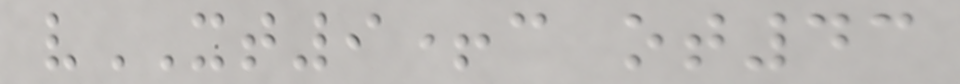vXT9+c ot43
